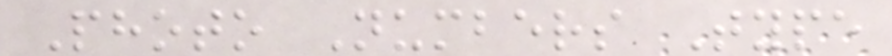Photo Numbers Type
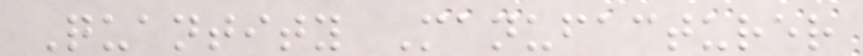Quantity Manufacturer
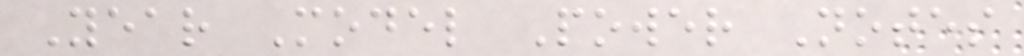Year Model Power Notes
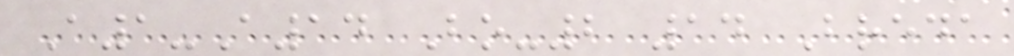A1-A14 Bo-2 14 Breda
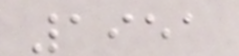1951
